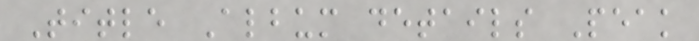Title Album details Peak
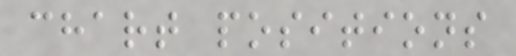chart positions
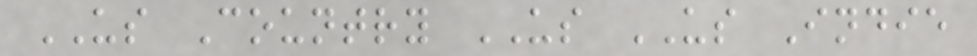US Country US US Indie
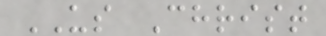US Christ
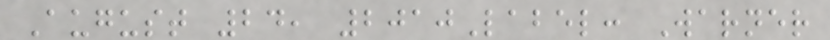August 24, 2010Label: Warner
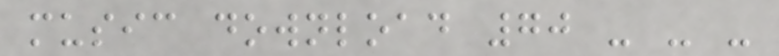music download 70 - - -
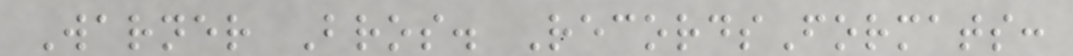Warner Bros. RecordsFormats:
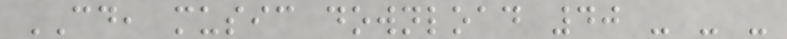CD, music download 40 - - -
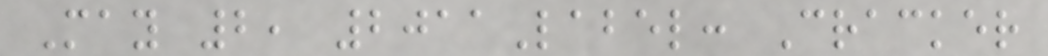May 2, 2011Label: Cracker
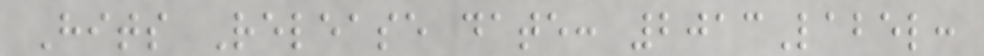Hits Release date: 2013Label:
